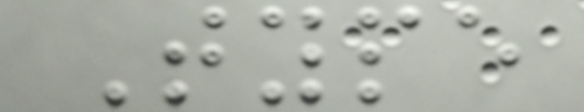Type
